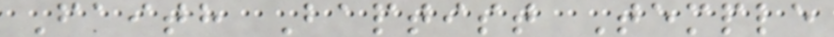Faith Baptist Temple
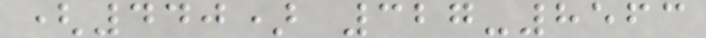(440) 327-8563
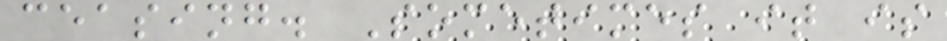ceasing. Sometimes it is
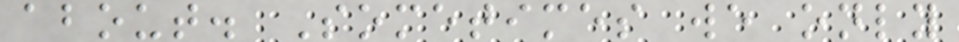about. Sometimes we only
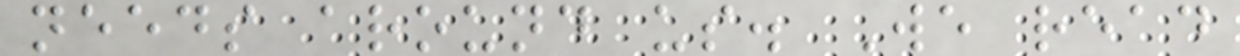needs around us. We read
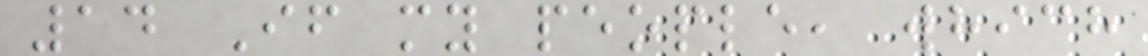14 If my people, which
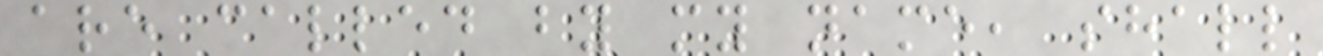are called by my name, shall
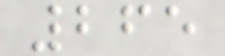265
